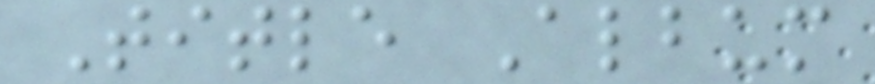Title Album
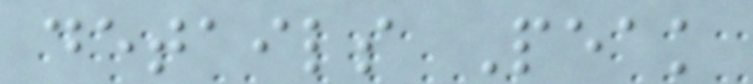details Peak
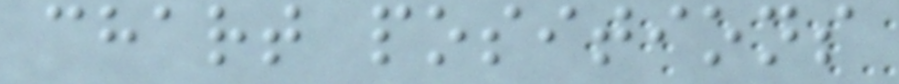chart positions
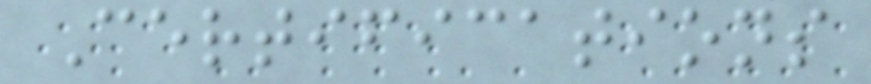Certifications
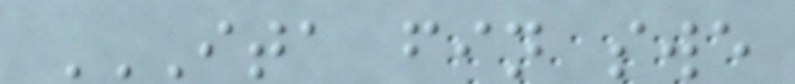ITA FIN SWE
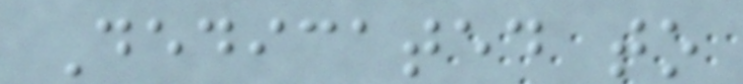Dedicated to
